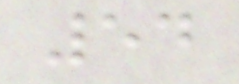54
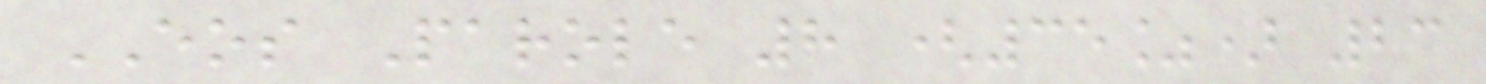EOS Parole 8 (35%) 23
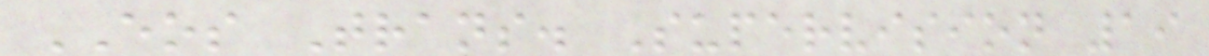EOS Trans. Supervision 19
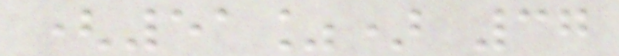(51%) 37
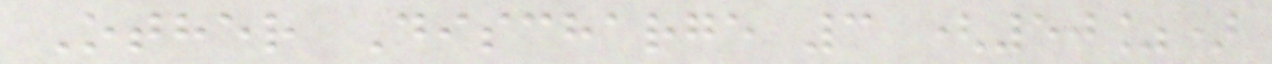Other Discharge 3 (50%)
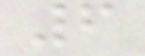6
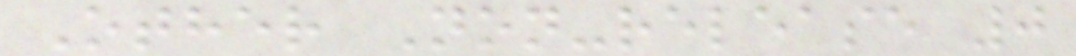Other Non-release 0
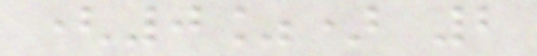(0%) 2
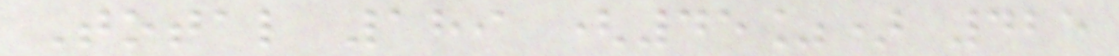Total 189 (45%) 425
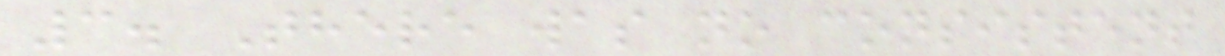3. There was no consistent
